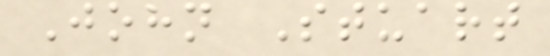John Stuart
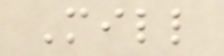Mill
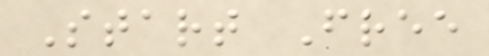Start Free
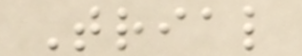Trial
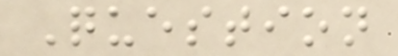Question
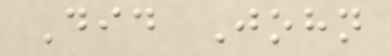Did John
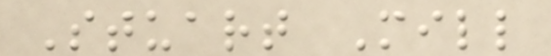Stuart Mill
